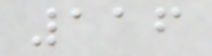116
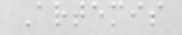Artemis
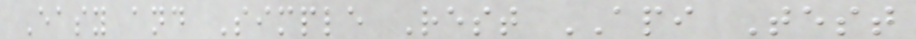Easy and Simple Rest API Test
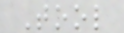Tool
